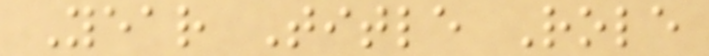Year Title Role
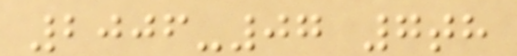2006-07 7th
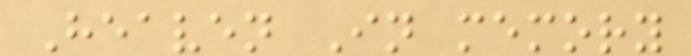Heaven In memory
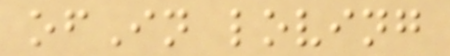ofIn loving
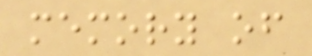memory of
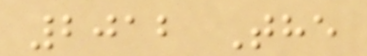2012 The
